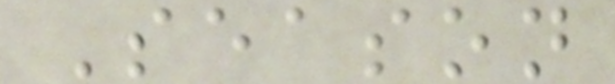Season
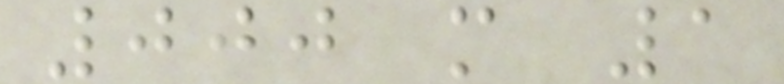000 m 1
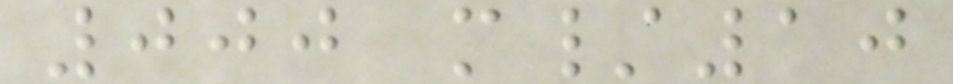000 m/10
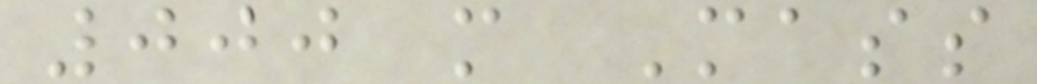000 m Mass
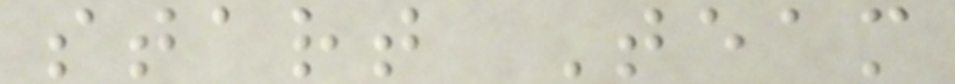start Team
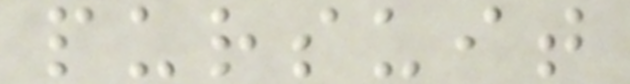pursuit
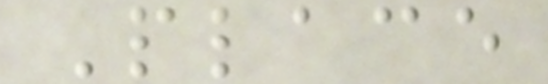Place
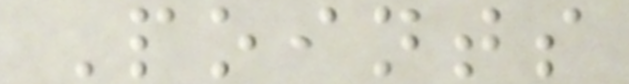Points
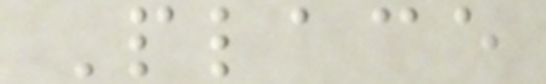Place
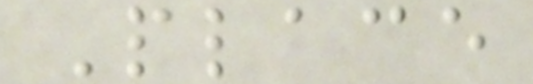Place
